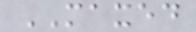MAXED
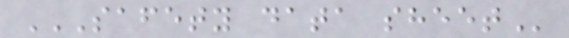SAFETY DATA SHEET
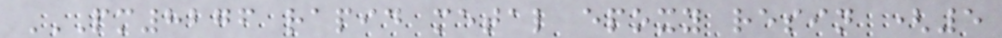PM8276 RAPID METAL EPOXY RESIN (5
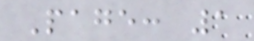Page: 1
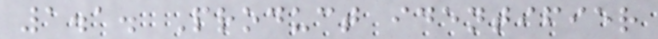1.1. Product identifier
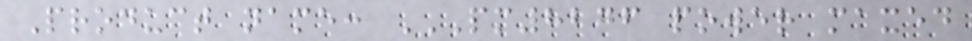Product name: PM8276 POWER MAXED
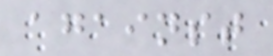against
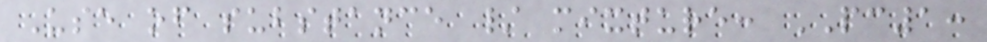Use of substance / mixture: PC1:
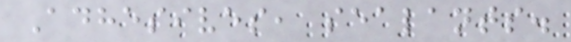Adhesives, sealants.
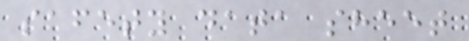safety data sheet
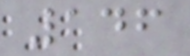146
